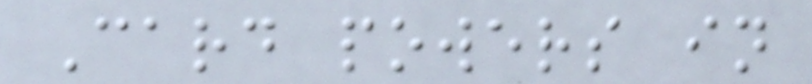Card powers in
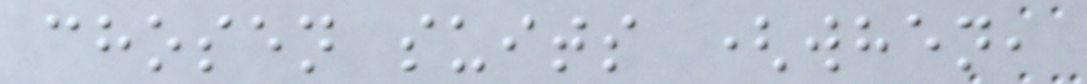chosen suits (when,
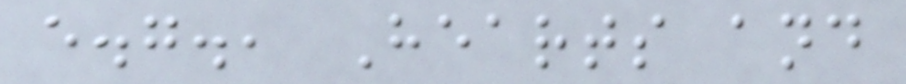e.g., Hearts and
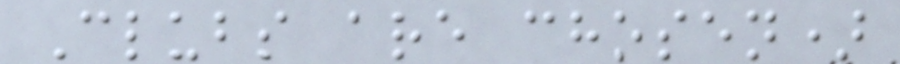Clubs are chosen)
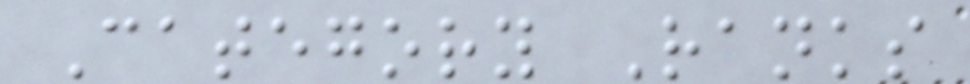Category Ranks
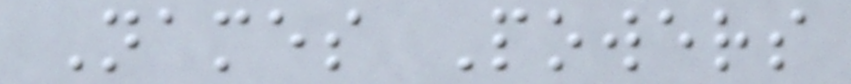Names Powers
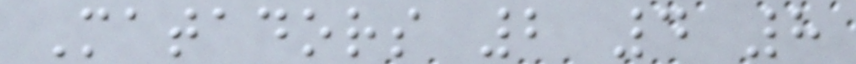Matadors 2 4 8
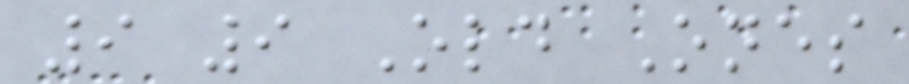9 9 Old Ones
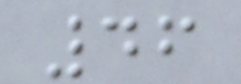46
